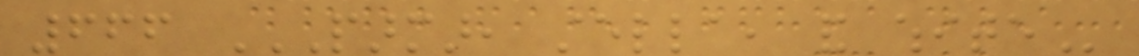666 PARMAR, STELLA, AND WHITE
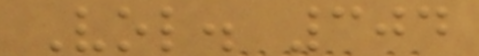Vol. 304
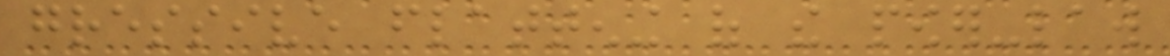gressive flattening of the power-law
